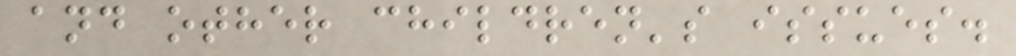and other children's issues.
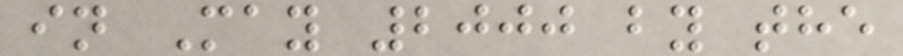in May 2000 by the
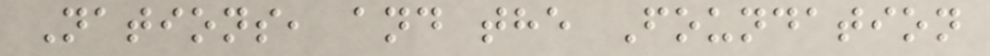Nations, and the Foundation
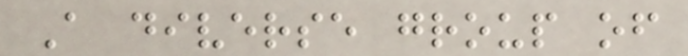A diverse group of
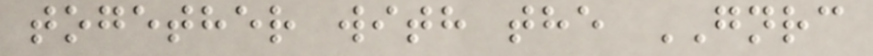together with the GNRC
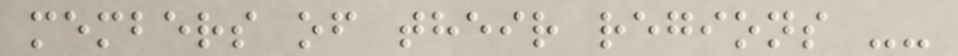members of their regions --
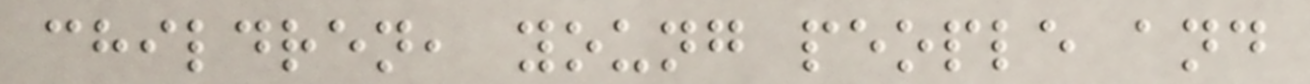children, young people and
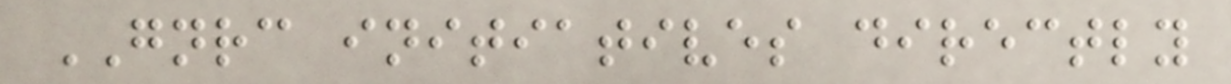GNRC initiatives directly
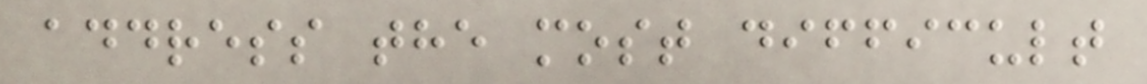address the most difficult
